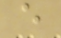e
